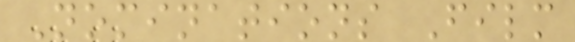Nominations Film
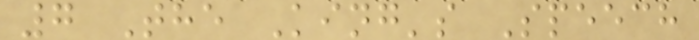7 The King's Speech
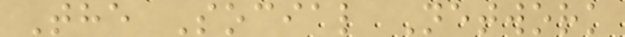The Social Network
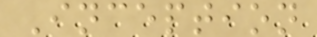Inception
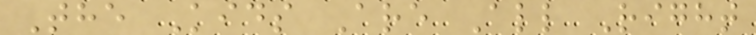The Kids Are All Right
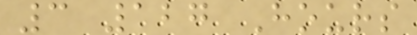3 127 Hours
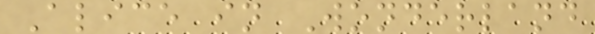Alice in Wonderland
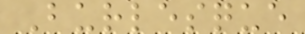Burlesque
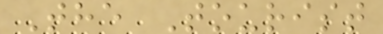The Tourist
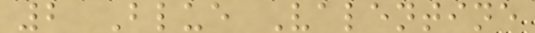2 Blue Valentine
